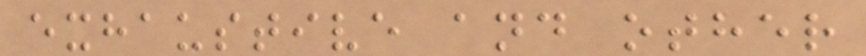exhaustive and other
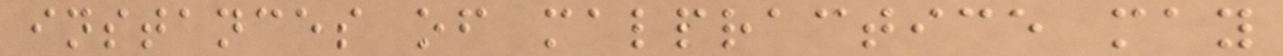instances of malpractice may
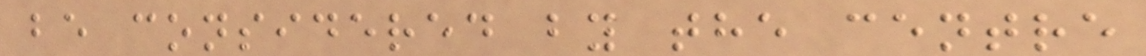be considered by the centre
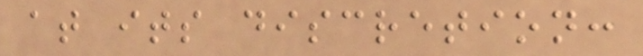at its discretion:
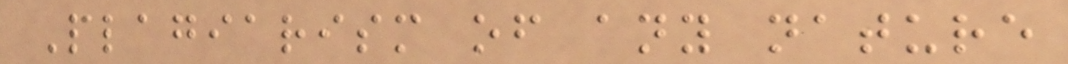Plagiarism of any nature
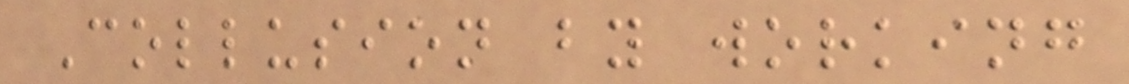Collusion by working
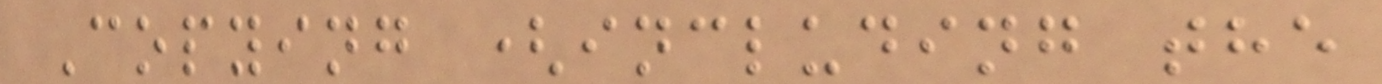Copying (including the
